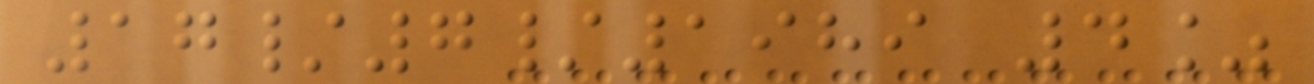17/7/1989 4%
